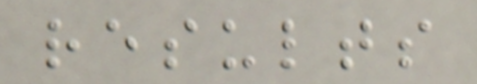results
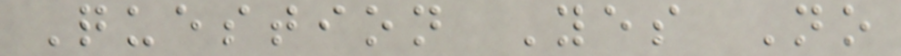Question Yes No
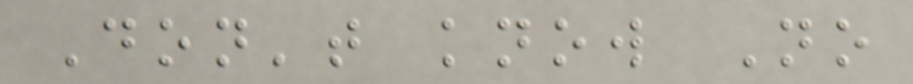Don't know No
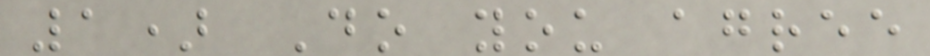1) Do you agree
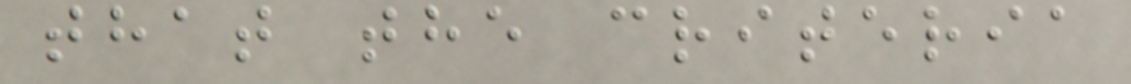that the criteria
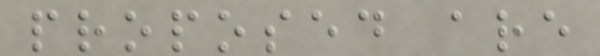proposed are
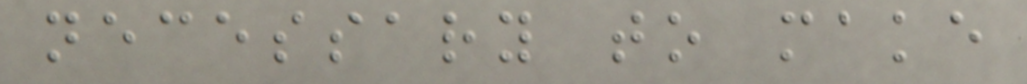necessary to make
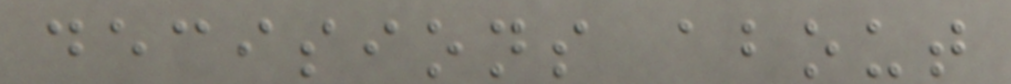decisions about
